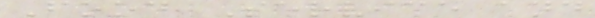Food Service and
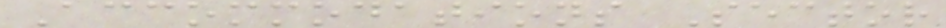Accommodations Sector
